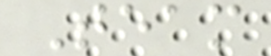Team
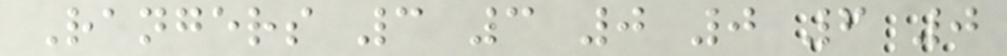Rangers 3 3 0 0 6 0
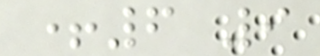+6 9
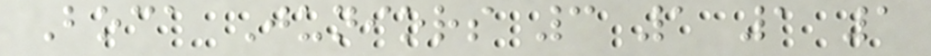Boca Juniors 3 1 1 1
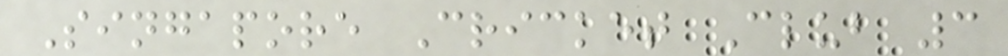Singapore Cricket Club 3
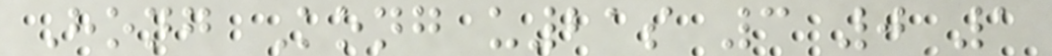Hong Kong u21s 3 0 1
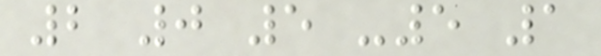2 0 5 -5 1
